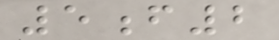5f2
